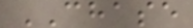CHASE
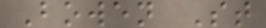Bowen St
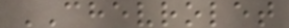CHEVROLET
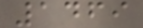1469
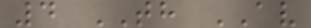4 TH AV
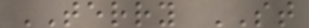TERRY ST
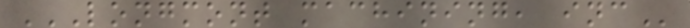LONGMONT MACHINING, INC
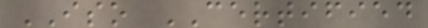ISO CERTIFIED
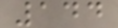144
